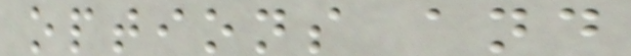options and
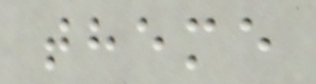theme
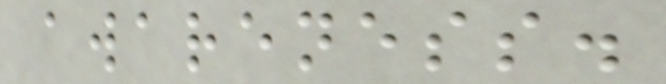awareness.
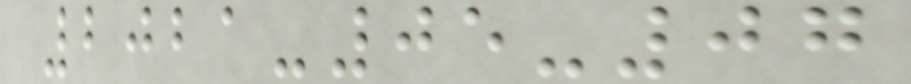2021-05-07
